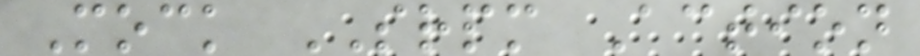Mock SRPM Action
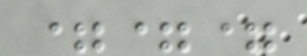===
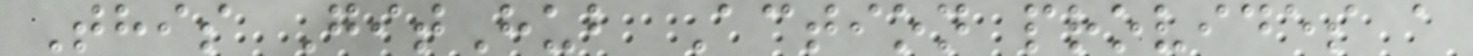This GitHub Action provides a
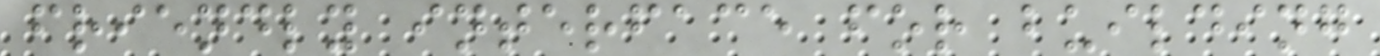friendly interface for building
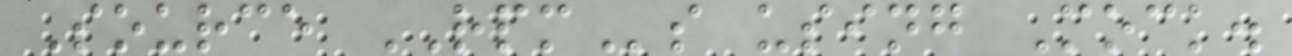Source RPMs using Mock.
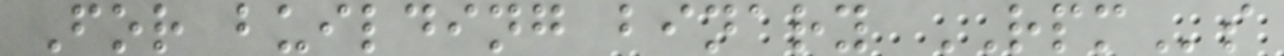For building binary RPMs
